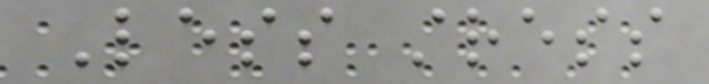Less stress
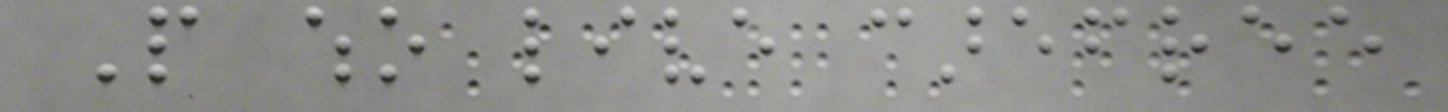People who live carefree
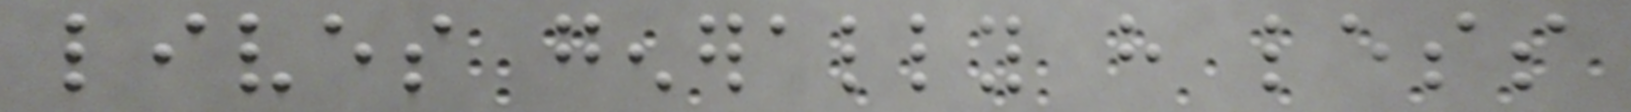lives generally have less
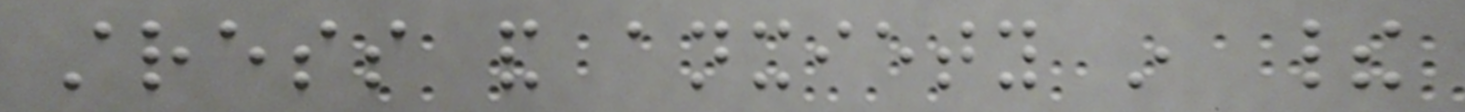stress and anxiety in their
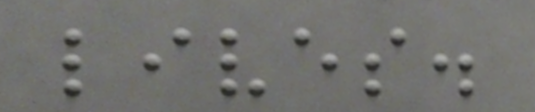lives.
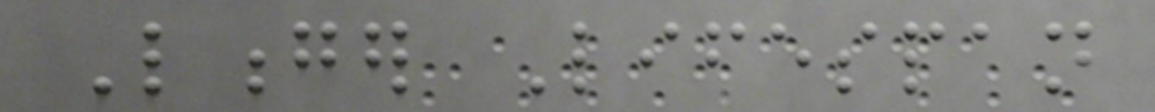Longer Lifespan
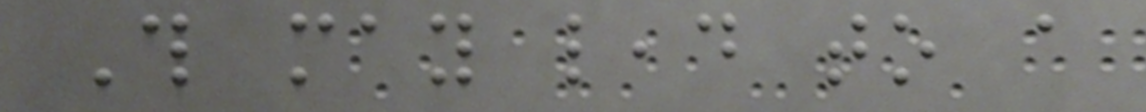This may lead to a
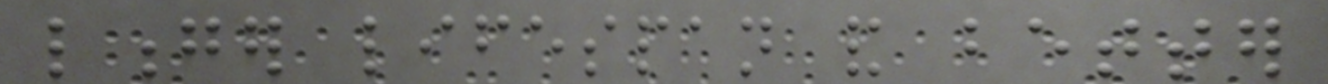longer lifespan and better
